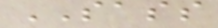SASS
